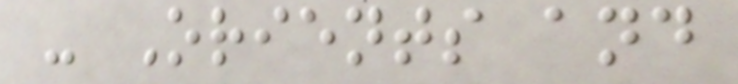- Orients and
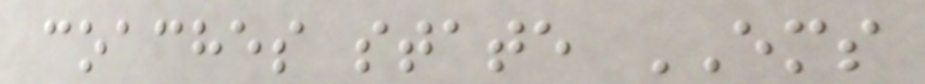coaches state EMS
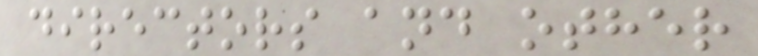directors and other
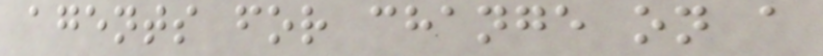agents for change on a
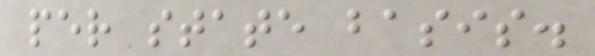per state basis.
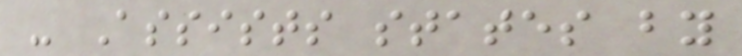- Assists states by
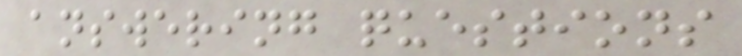answering questions
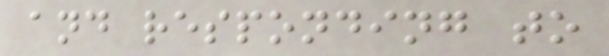and responding to
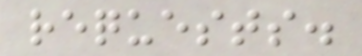requests.
